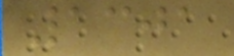1301
